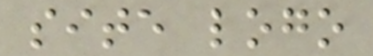site logo
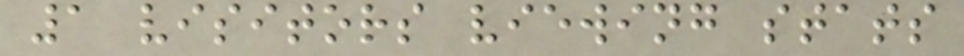1 visitors viewing stats
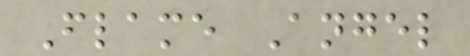Flame Angel
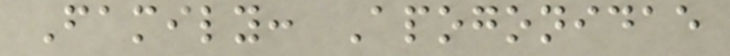Family: Apogonidae
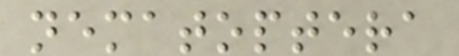nematoptera
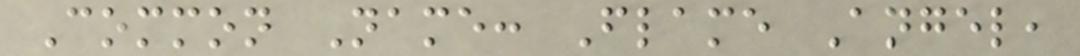Common Name: Flame Angel,
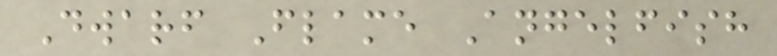Dwarf Flame Angelfish
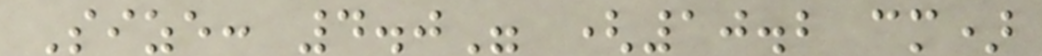Size: 4.0" (10.2 cm)
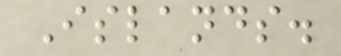Islands.
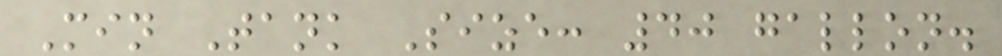Min Tank Size: 40 gallon.
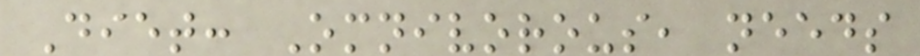Diet: Omnivorous, needs
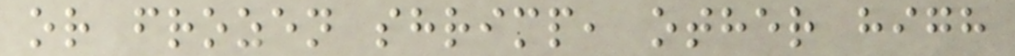or frozen shrimp, other high
